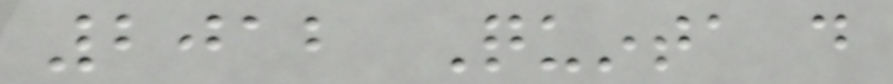2012 Quinta do
